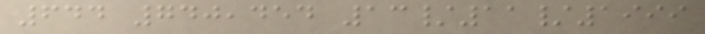644 740,454 13/11/1999
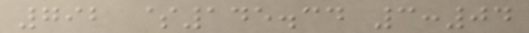792 $145.34 3:04
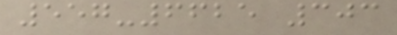557-6625 303
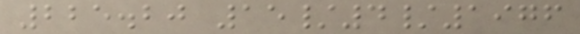225.20 15/4/1976
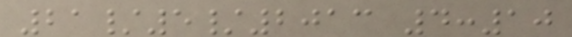21/5/2013 4:10
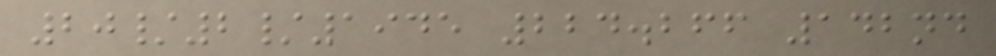20/2/1945 224.266 142nd
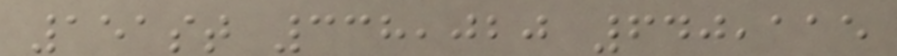151st 338,020 640,115
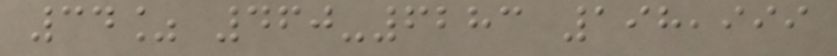34% 460-6283 198,999
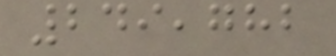249,782
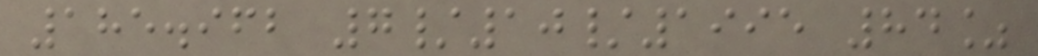185.962 7/10/1995 84%
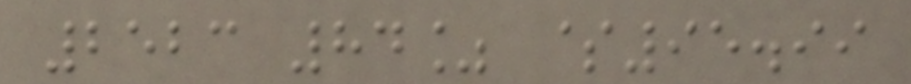2523 84% $95.99
